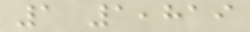1 1,819
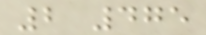2 475
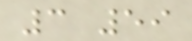3 59
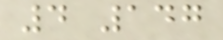4 147
